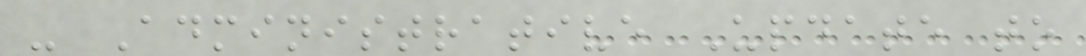- Administrative Update to
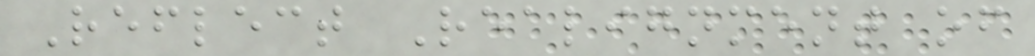Reflect Realignment of
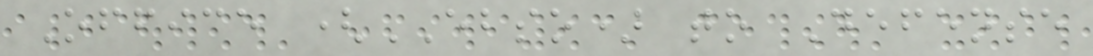Office (EBSO) to Defense
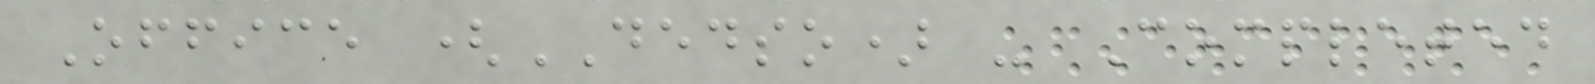Office (DEDSO) - Completed
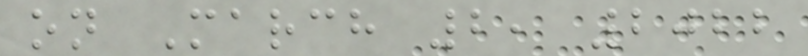on March 2, 2022
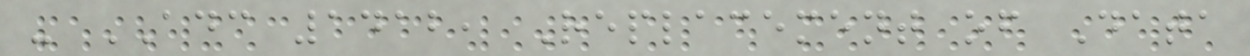- ADC 1412, Replacement of Data
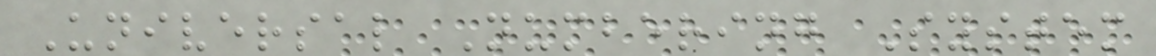Universal Numbering System
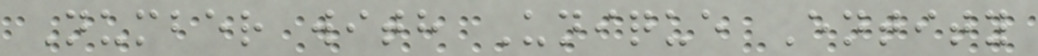Number with Unique Entity
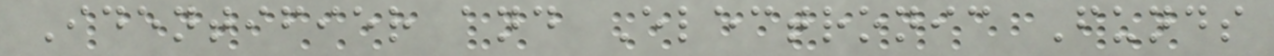Identifier and Electronic Funds
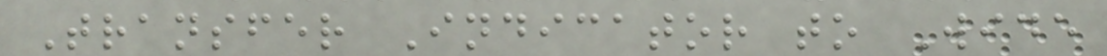Transfer Indicator to Wide
